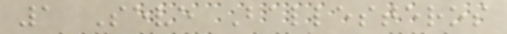1 Seve Ballesteros
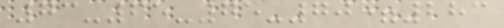73-65-75-70=283
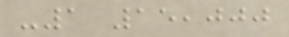-1 15,000
